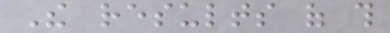The results of this
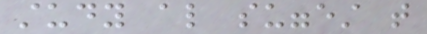study also suggest that
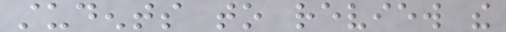students to review the
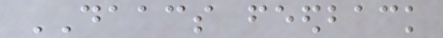DAACS feedback
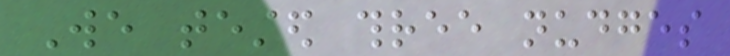We tested three nudges
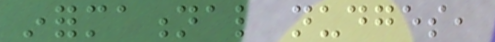informational nudges,
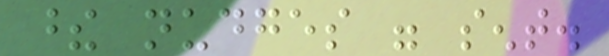these nudges were sent.
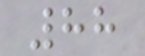88
